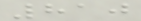810
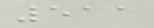511
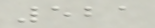521
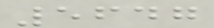5647
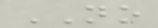NO
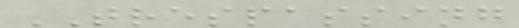TRESPASSING
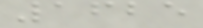1625
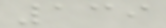139
